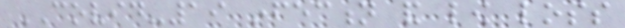COVID-19 infection and low loss
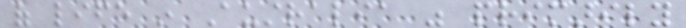of life in Australia was primarily
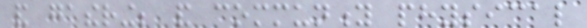and gathering; and community physical
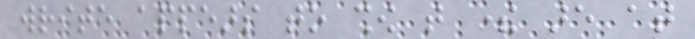write appears to show that there are at
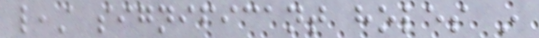least significant holes in
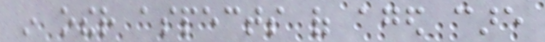in other aspects of aged care
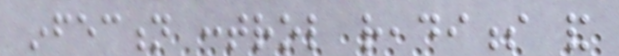infection control readiness and
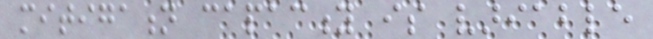mitigation capacity is variable
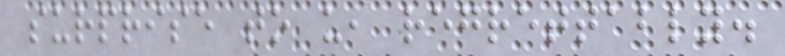surprise to us, regrettably.
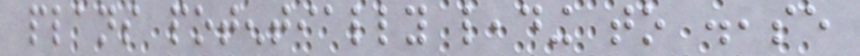plans potentially leading to disease
